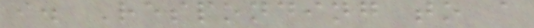i. Responding to a
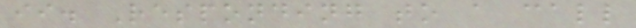ii. Responding to a call
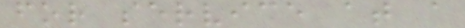for service at a
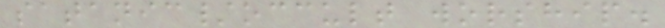satanic/occult worship.
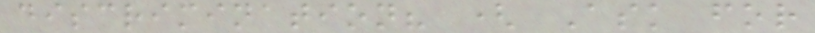discrimination? ( Ask for
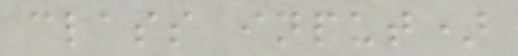class input)
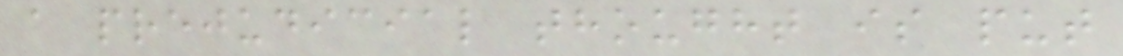a prejudicial thought is put
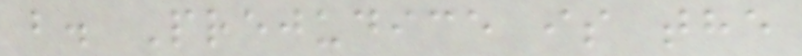b. Prejudice is the
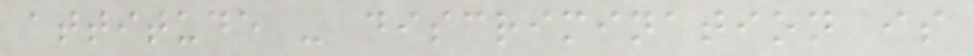attitude - discrimination is
